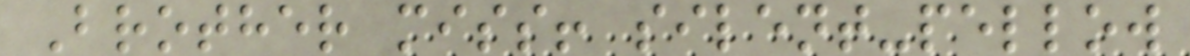Brother miss! silent-pellow
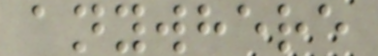anywhere
